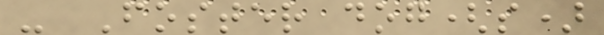- Foster dog(s)
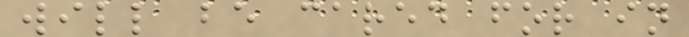will be cared for in
